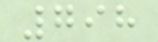798
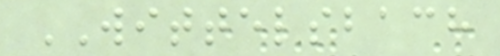WITTELSBACH
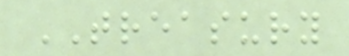TREASURY
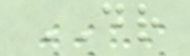DR
